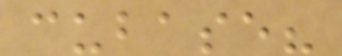cubase?
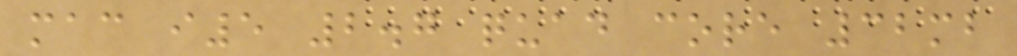mac i5 2.7 quad core 32mb
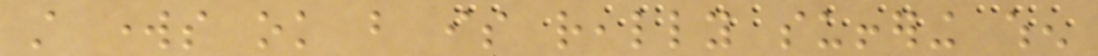still works ok but is really suffering when
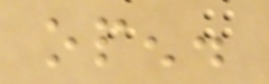open.
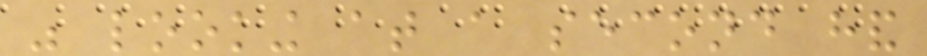was looking at a second hand
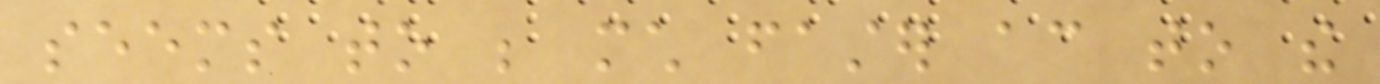seems to be much faster according to the
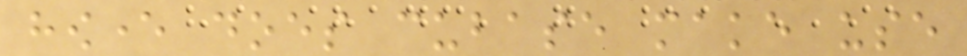however does cubase make use
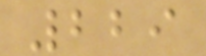229
